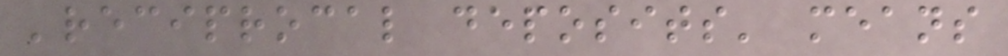'reciprocal deposits' means
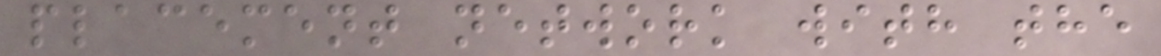placement network with the
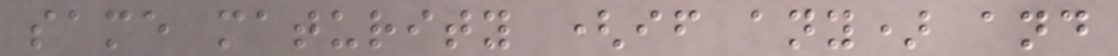same maturity (if any) and
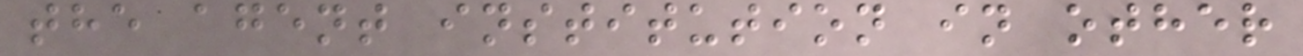the agent institution in other
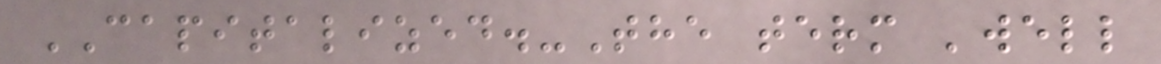CAPITALIZED.-The term 'well
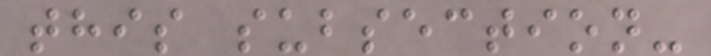this subsection-
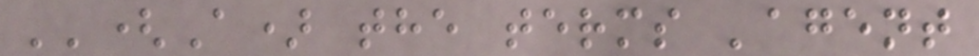''(A) the terms 'agent
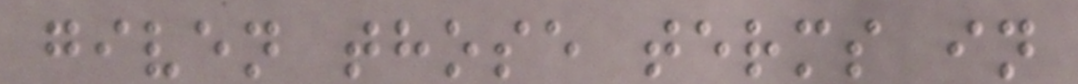given those terms in
